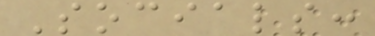Socials:
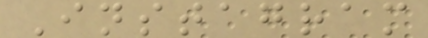Instagram
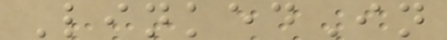LinkedIn
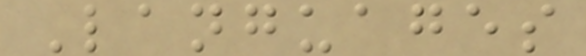Languages
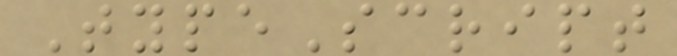TypeScript
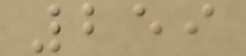259
